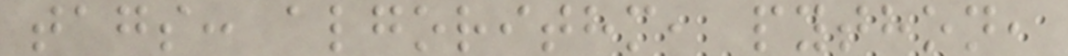tags: algorithm, python,
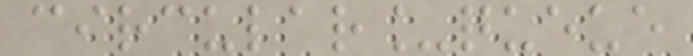circular_queue
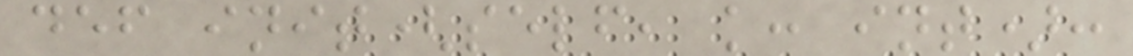def init(self, k: int):
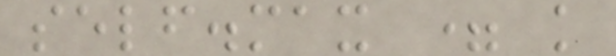self.max = k
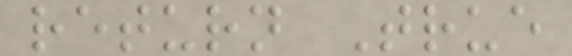return True
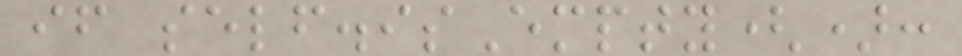if self.isEmpty():
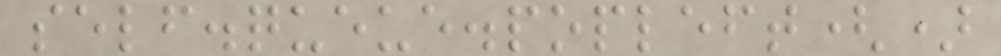self.queue.popleft()
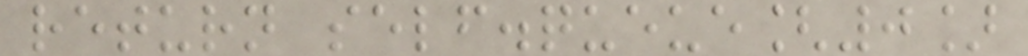return self.queue[0]
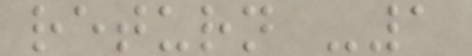return -1
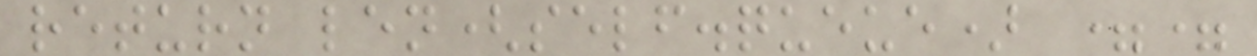return len(self.queue) ==
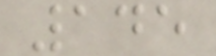145
